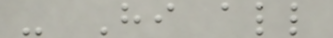- Hi all
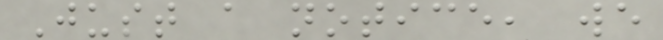Just a notice, we
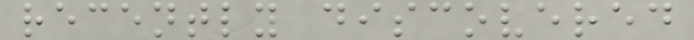recently discovered
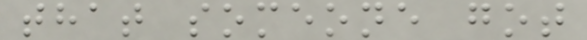that someone got
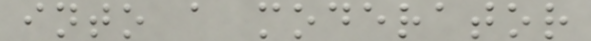into a moderator
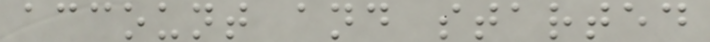account and started
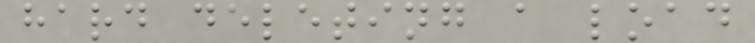hard deleting a load
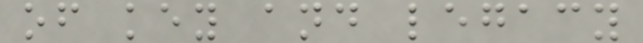of key and legacy
